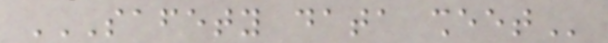SAFETY DATA SHEET
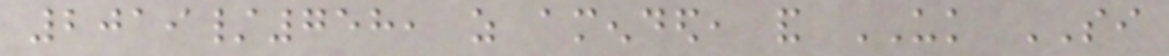2019/758, as amended, and UK SI
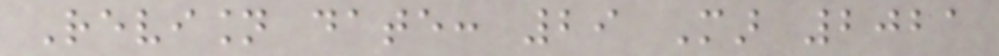Revision date: 29 Mar 2021
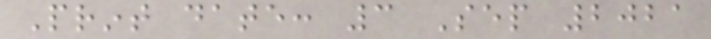Print date: 3 Sep 2021
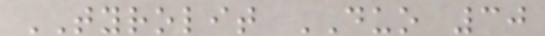TYROLIT DUO 30
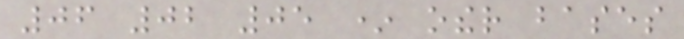06 02 05 * other bases
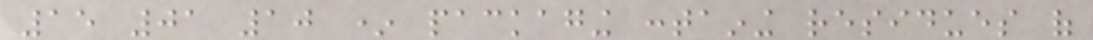15 01 10 * packaging containing residues of
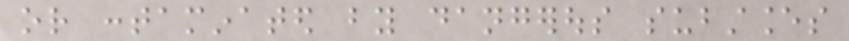or contaminated by dangerous substances
